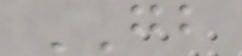GB
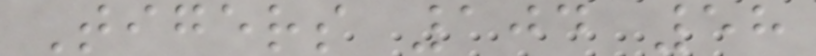Tigers 104 58
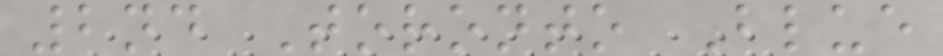2nd Toronto Blue
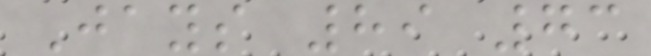Jays 89 73
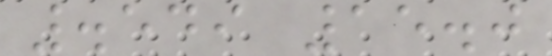.549 15.0
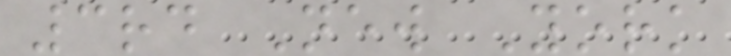3rd New York
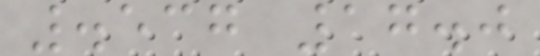.537 17.0
